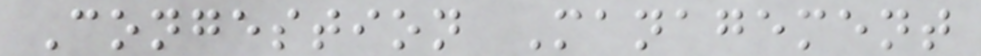Congestion Management
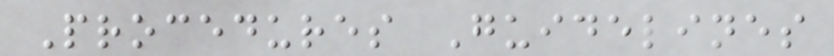Procedures Guidelines
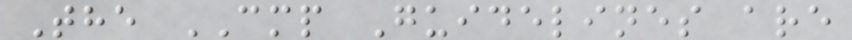The CMP Guidelines are
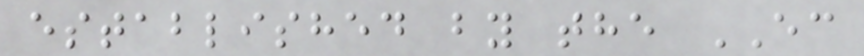established by the EC
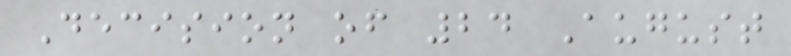Decision of 24 August
